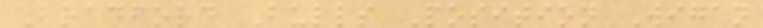Bradford Bulls Position Wigan
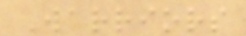Warriors
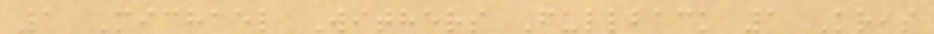1 Michael Withers Fullback 1 Kris
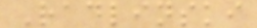Radlinski
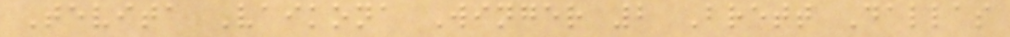Tevita Vaikona Winger 2 Brett Dallas
